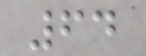64
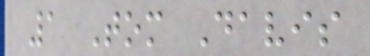1 Tom Davis
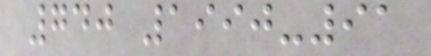740 1990-91
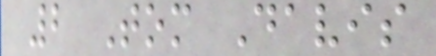2 Tom Davis
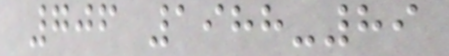706 1988-89
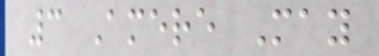3 Amere May
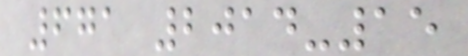671 2014-15
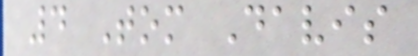4 Tom Davis
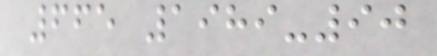665 1989-90
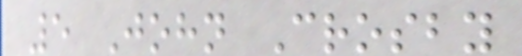5 John Crosby
